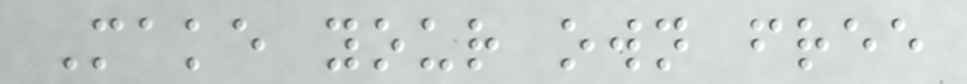Make your own free
